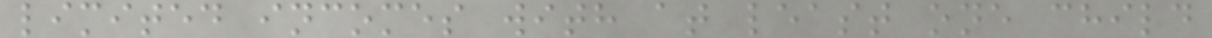limited incomes with at least one child
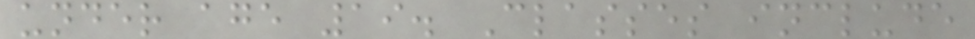under age 19. Classes include
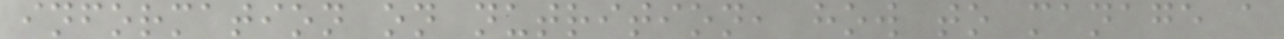information on nutrition, how to manage a
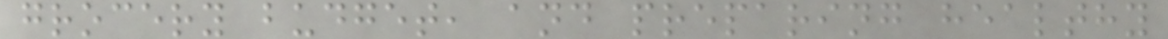grocery budget, and preparing healthy
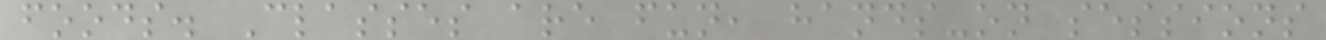foods. Classes are fun, hands-on sessions
